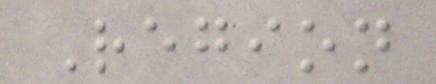Region
